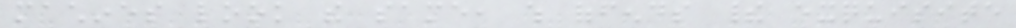machines look the same, which offends their exquisite
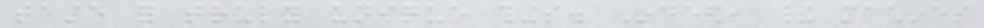taste for truly unique things. Indeed, their machines
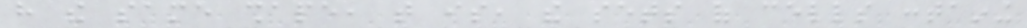have the same shape, that is, the sets of cells containing
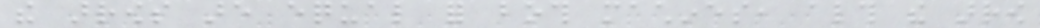the arrows are equal for both machines, although the arrow
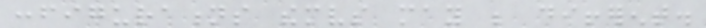configurations themselves may be different.
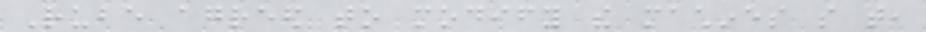Rube agreed to modify the machines so that,
